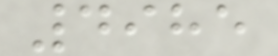4985
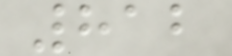812
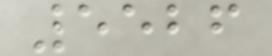5526
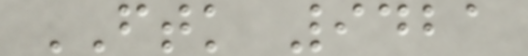FTK 9421
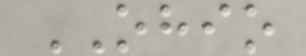OHIO
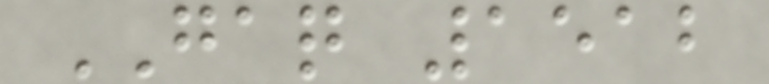GAQ 1512
